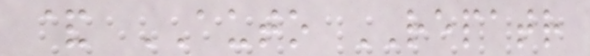& AUTO REPATR
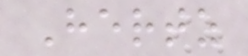Hertz
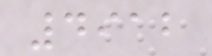4912
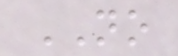NO
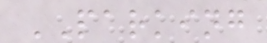PARKING
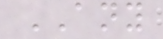ANY
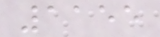1155
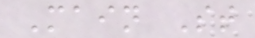Main St
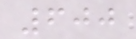600
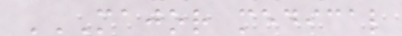MAJOR MEDICAL
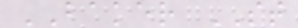BAKER ST
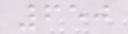650
